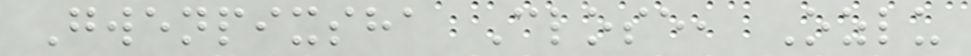Gwenpixsha Close, Ozlu
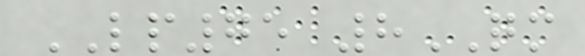LP75 8QM
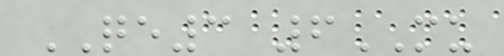QE3 6MU
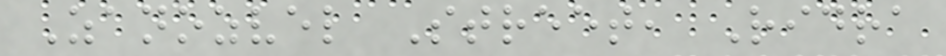Zanozvel Street, Ridra
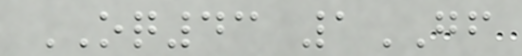OQ43 1GF
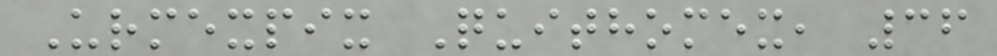Urmexpix Quithomex, 36
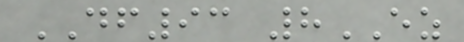DF93 8EZ
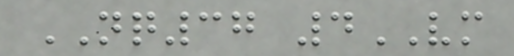NQ37 4VM
